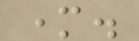mother.
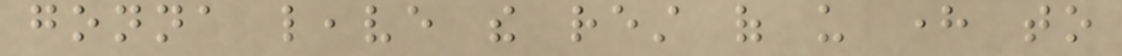gonna leave the rest of us here to
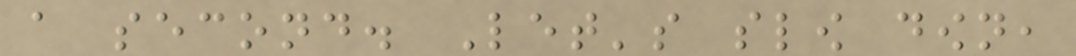a second. Let's slow down,
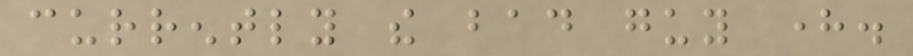currently the bad guy here.
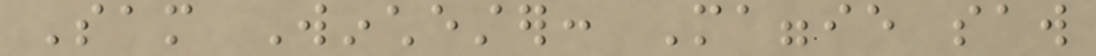Sam Winchester: Maggie saw
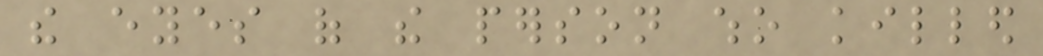the eyes of the person who killed
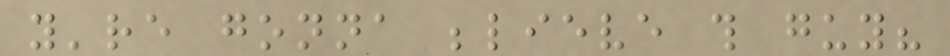you're gonna believe this guy?
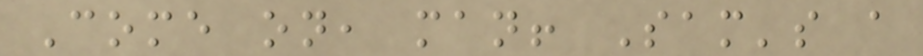Come on, man! Sam's a
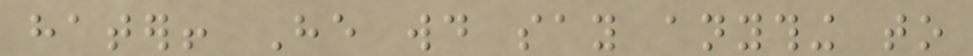hater! He would say anything to
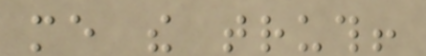me the truth!
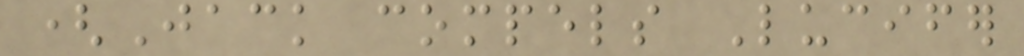(Jack compels Lucifer
